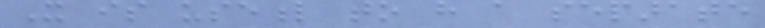It is useful to have a separate
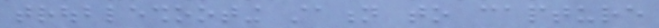troubleshooting station to capture
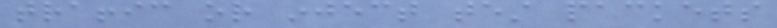traffic or inject test packets
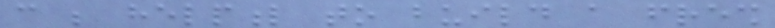can be helpful to build a fresh
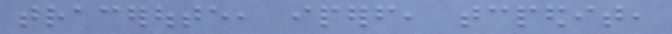traceroute, iperf, tcpedit,
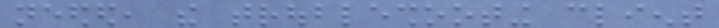needed, the troubleshooting client
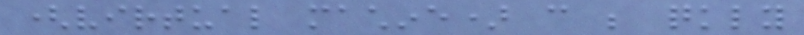(virtual machine) can be quickly
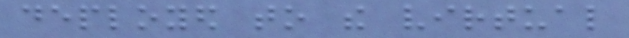deployed to the virtual
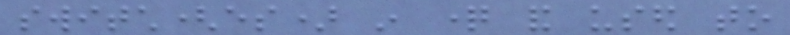switch(es) in question and used to
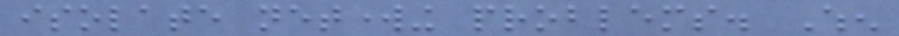isolate networking problems. When
